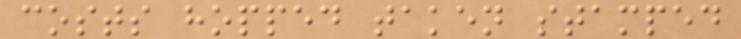costs hopped taken stamped
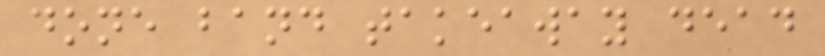done band takeaway dead
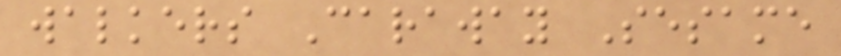walkers Caraway Sesame
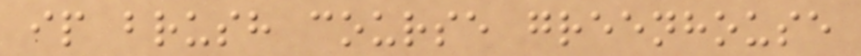ip brush course greenhouse
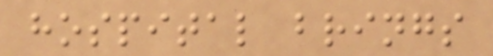hospital brings
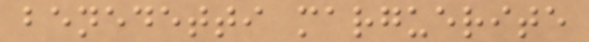benedetti marguerite
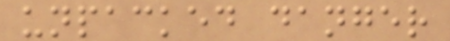unpacked danger
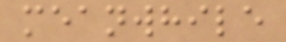meanwhile
